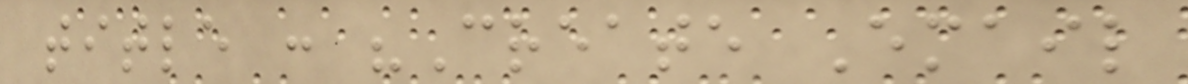title : "Create Email
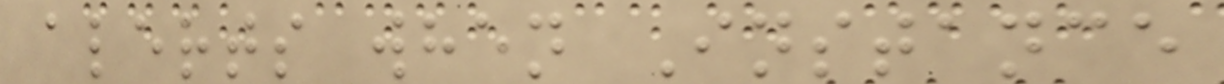alerts when Instance
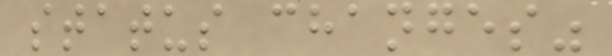status changes"
